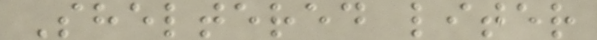Sheltered liter
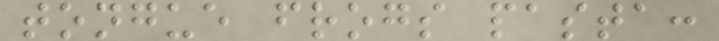tongue frogs pasta:
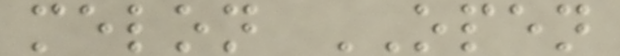melon OPEN
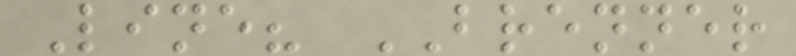Line? BRENNER
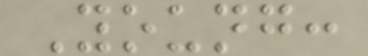Young:
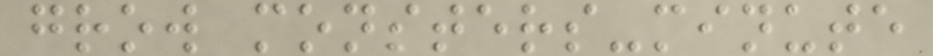grow monsters-minute
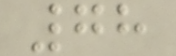78
